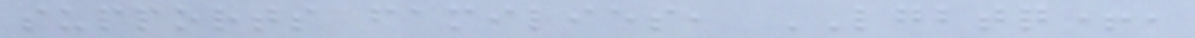supports families, LGBTQ+,
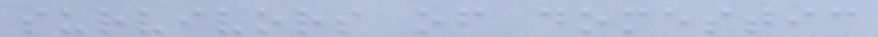survivors of domestic
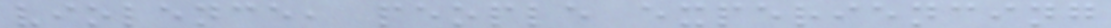violence, people experiencing
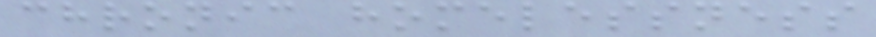chronic homelessness
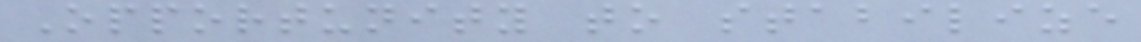Opportunity to stabilize
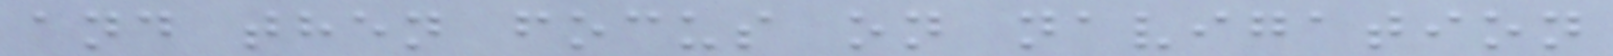and then focus on navigation
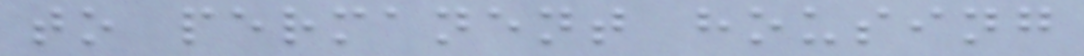to permanent housing
